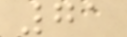71
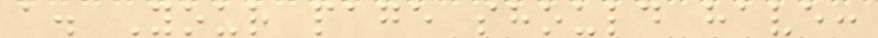a. Your page should have:
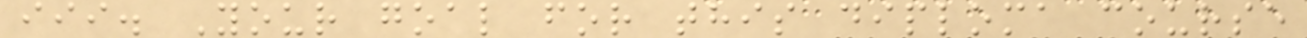iii. Your goal for this diploma course
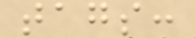tags:
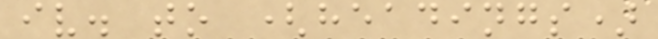iv. to (headings)
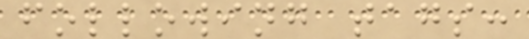following tags:
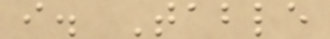i. Table
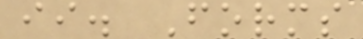ii. Forms
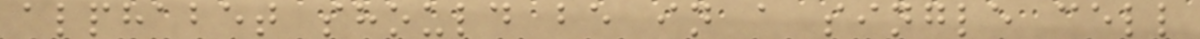alphabet should be in a single cell
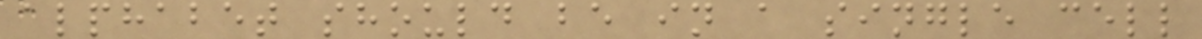alphabet should be in a single cell
